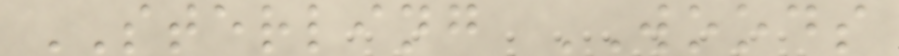STERLING WOODS
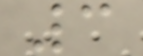3
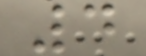4
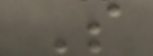S
